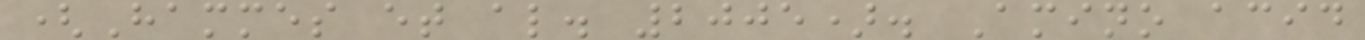(Hammes et al. 2005). Amino acid
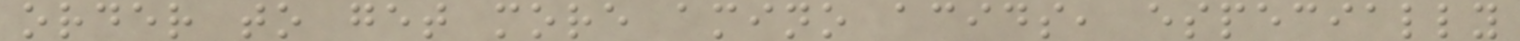order to get more amino acids, especially
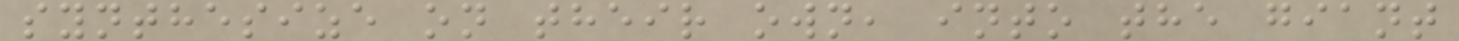synthesize on their own, into the giant
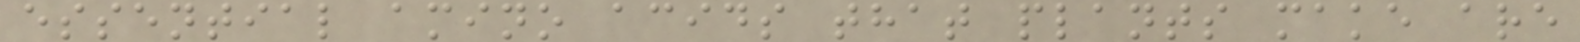essential amino acids that plants make are
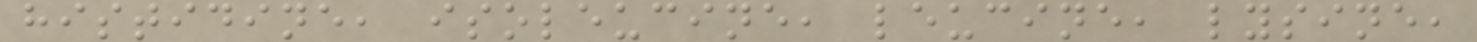histidine, isoleucine, leucine, lysine,
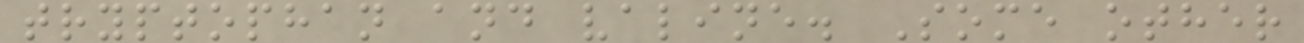tryptophan and valine. Some other
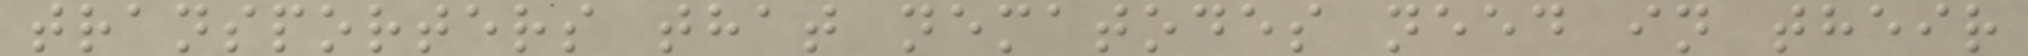transporters that nematodes need in their
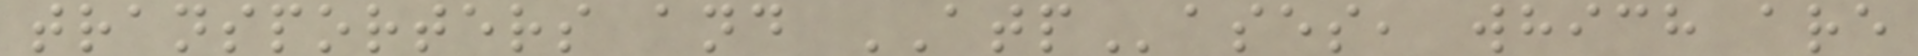transporters and ATPases, which are
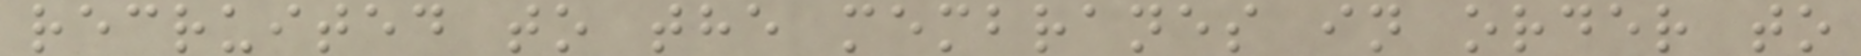recruited to the membranes in order to
